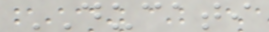DUCATI
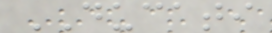DUCATI
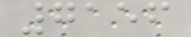7156
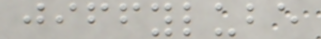jiffylube
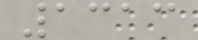1313
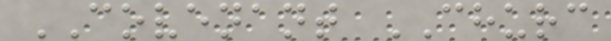COVENANT CHURC
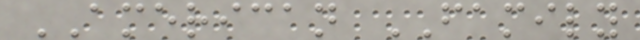AMERICAN FAMILY
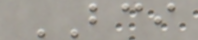BCI
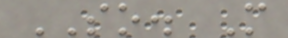SO. M
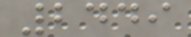2449
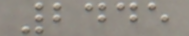2445
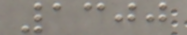1300
